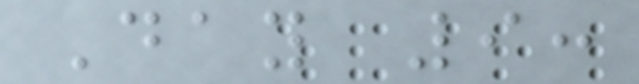Day 9:
